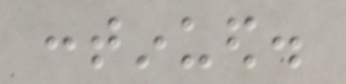continued.
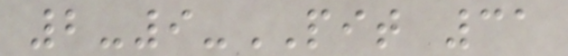2-9-PIT 31
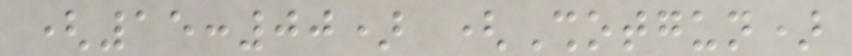(15:00) (Shotgun)
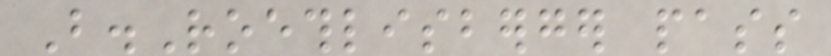B.Roethlisberger pass
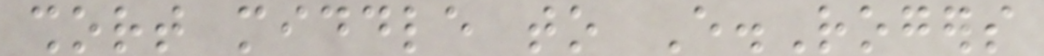short middle to E.Rogers
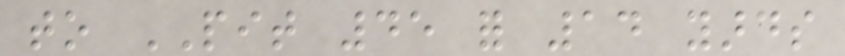to PIT 45 for 14 yards
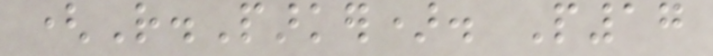(R.Parker). P17
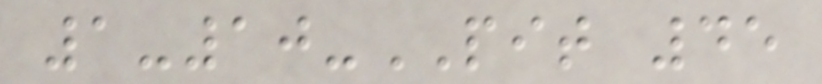1-10-PIT 45
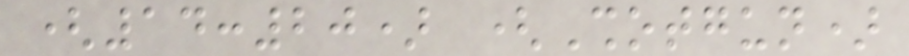(14:20) (Shotgun)
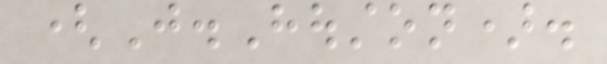(J.Houston).
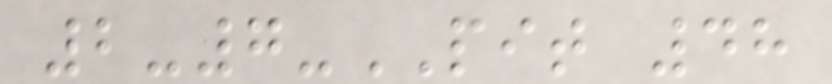2-7-PIT 48
